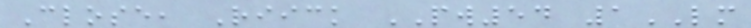Close, Riick PW54 1LM
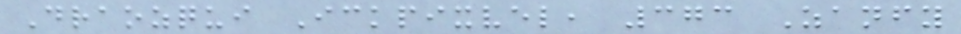Draozqui Ickpixvel, 373 Zanfy
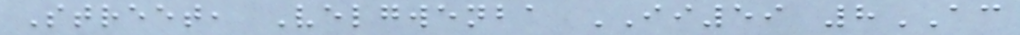Street, Velgwenba II59 8AC
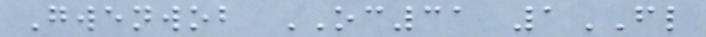Gwenwob OC31 1FL
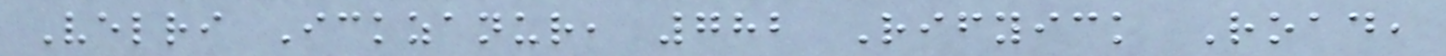Velri Ickzanur, 782 Rifyick Road,
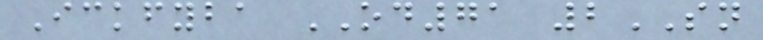Ickfyba OD71 2SN
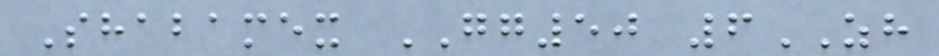Shabamex GG50 6ZH
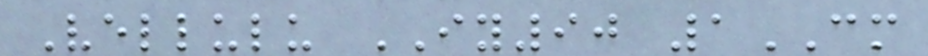Vellulu IY90 1CM
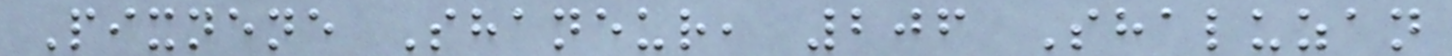Pixnene Shaneur, 206 Shaluzan
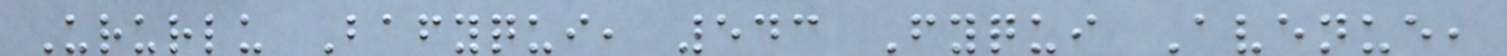Ururlu Bafyqui, 543 Fyqui Avenue,
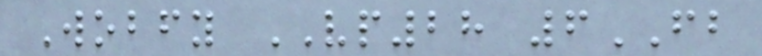Wobfy VP28 6FB
